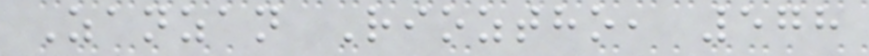Zanzan Rioztho, 578
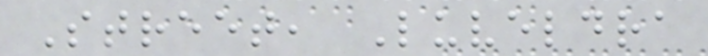Street, Luveldra
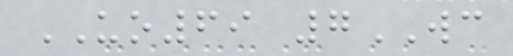UO69 7WC
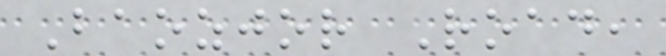Baozjor Road,
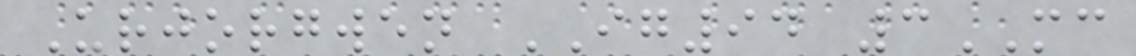Urjorgwen IG94 3MC
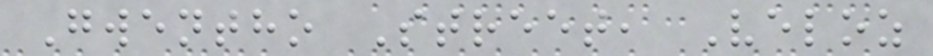Gwentho Street, Veloz
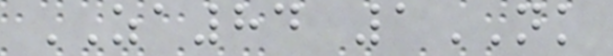ZA84 1NK
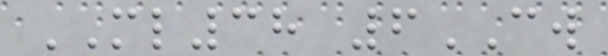ML38 6CW
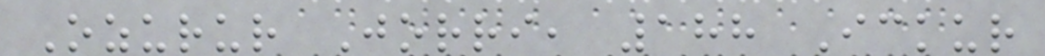Ozurur Jorri, 188 Ickur
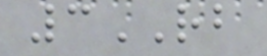3RB
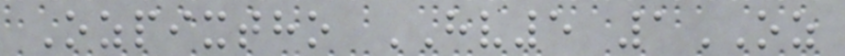Ozpixtho HV5 1OZ
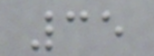35
